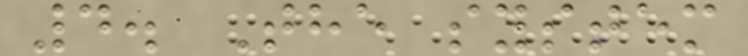4. The system
